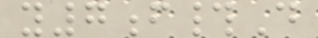y7f#D
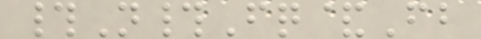#N#Fq&Fb
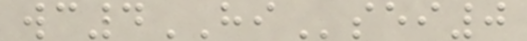wc4HIsei0
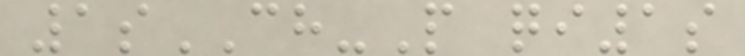1sCH-P qi1s
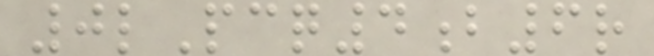0lPcq4b6r
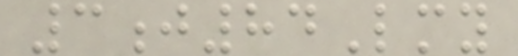3j84Lmy
